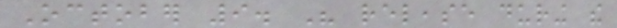October 9. His release during the
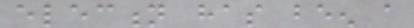election has been a
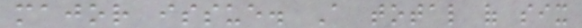major issue. A total of six
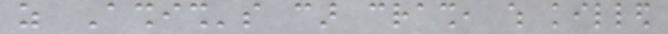as Ashish's car crash, which killed
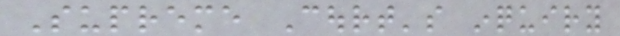Supreme Court's inquiry
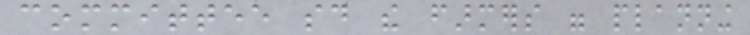committee said the farmers were planning
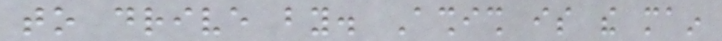to drive by. Ashish is the main
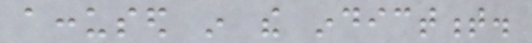accused in the indictment.
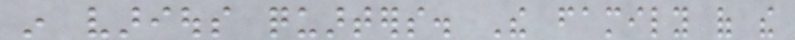in various quarters. The family of the
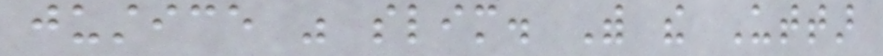justice was slim. With the Uttar
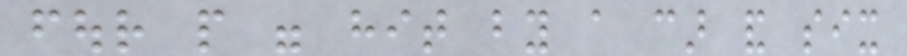four people were hit by a car and six
